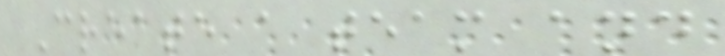Create a team and
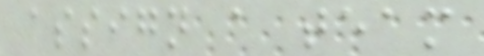assign a team
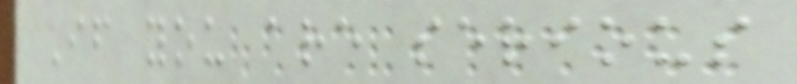If you are serious
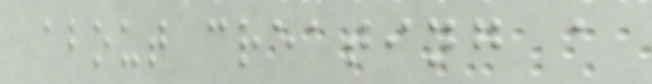about creating a
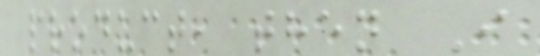product, then I
